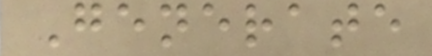Generate
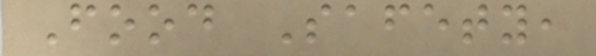Food Safety,
